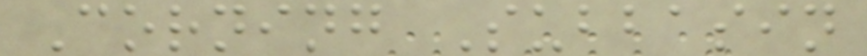Corning Subbasin
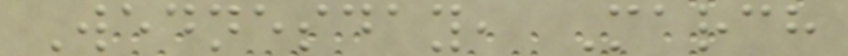Wednesday, March
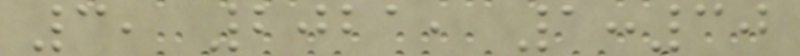3, 2021, 1:30
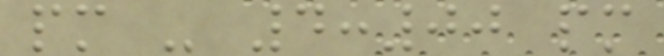pm - 4:00 pm
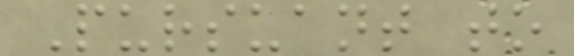Pursuant to
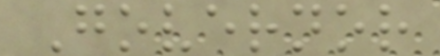Governor
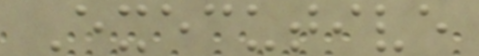Executive
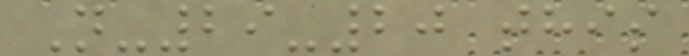N-29-20 this
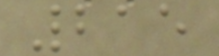215
